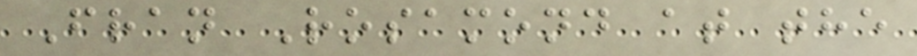Fran Rosamond at the
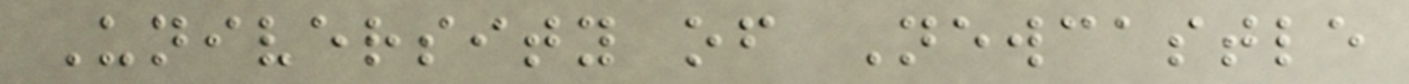University of Newcastle
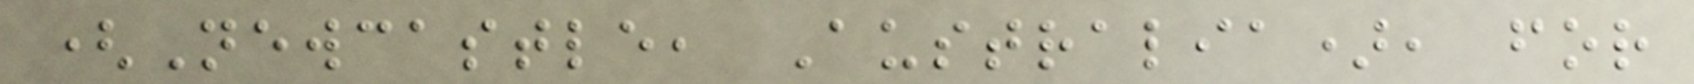(Newcastle, Australia), for
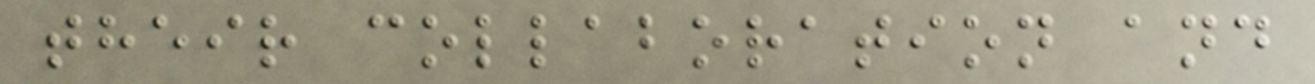their collaboration and
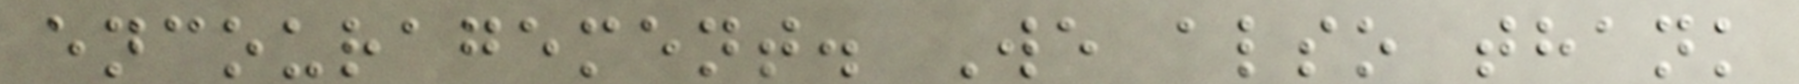encouragement. We also thank
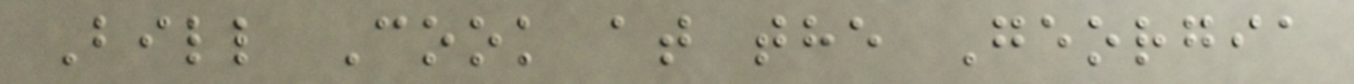Bill Cook at the Georgia
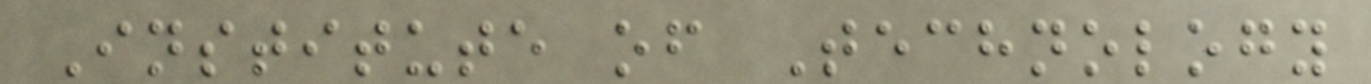Institute of Technology
